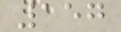157
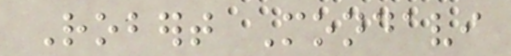Robert Mondavi
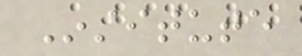Institute
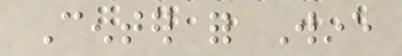Center for Wine
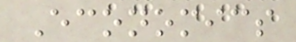Economics
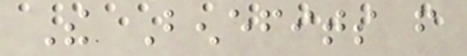The Benefits from
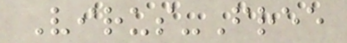Virus-Free
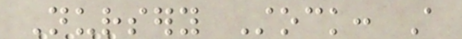Nursery Stock: A
